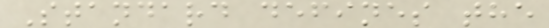Standard defines the
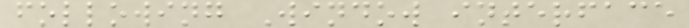following Window interface
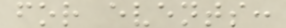for events:
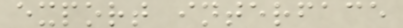export interface
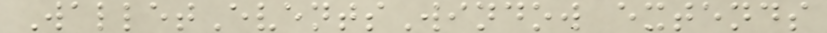WalletEventsWindow extends
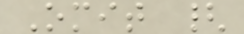Omit {
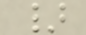}
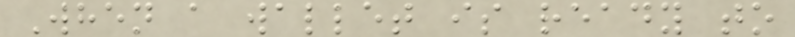When a wallet is ready to
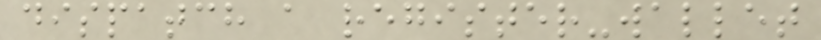dispatch a register-wallet
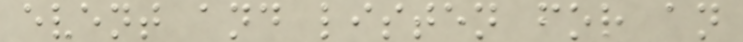event and listen for an
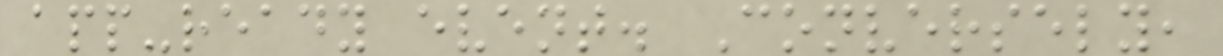app-ready event. Conversely,
